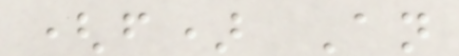(f) An
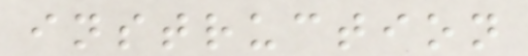instruction
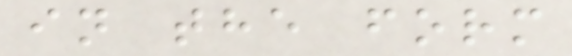in the form
